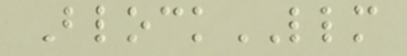BlockLLM
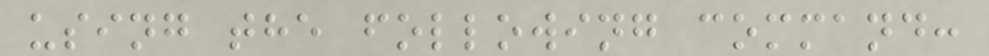using the following command:
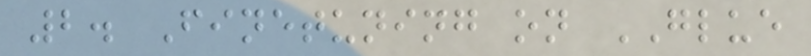2. Finetuning on GLUE
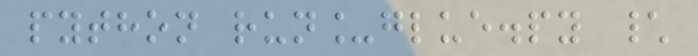python run_glue.py \
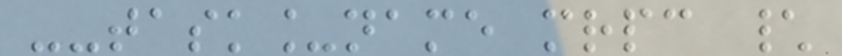--task_name mrpc \
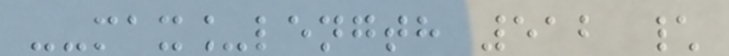--max_length 512 \
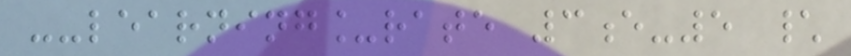--learning_rate 3e-5 \
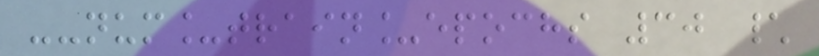--num_train_epochs 30 \
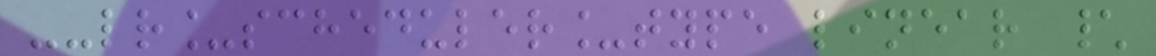--lr_scheduler_type linear \
